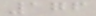176
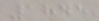1845
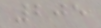205
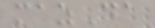mazDa
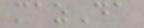mazDa
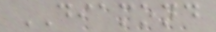DIAMOND
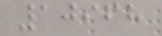10968
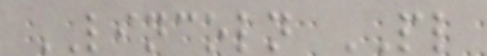LINCOLN PL
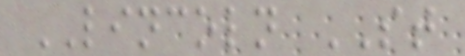LINCOLN ST
